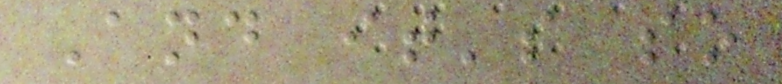And it's so
